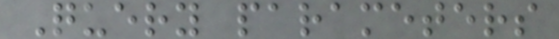Query parameters
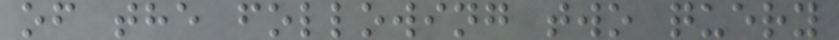of the following two query
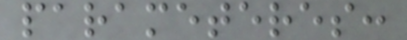parameteres:
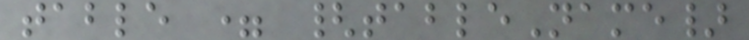table = {tableName}
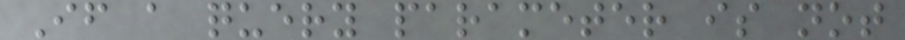If a query parameter is not
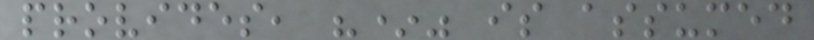provides, "*" is assumed
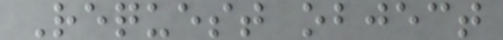Request object
